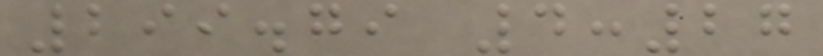299.79 4:27
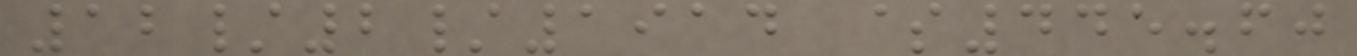12/2/1914 $445.60
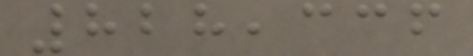828,336
